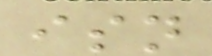isn
